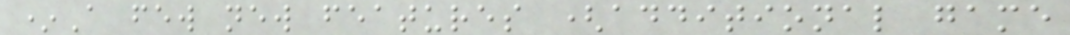*A few new features (additional game
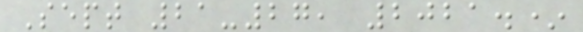Sept 21-27, 2021.*
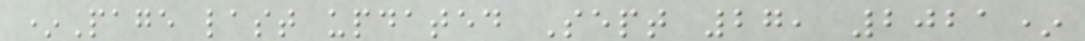*Page last updated Sept 27, 2021*
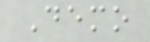Demo
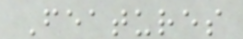Features
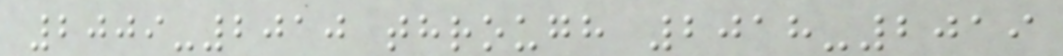2009-2010 through 2018-2019
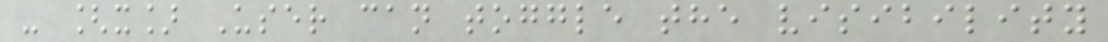- [x] User can toggle the visibility
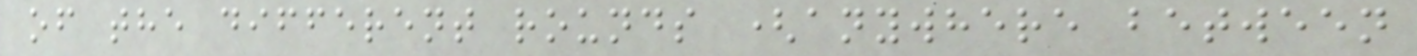of the different rounds (anywhere between
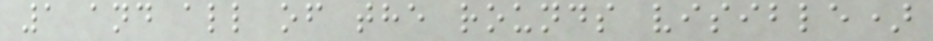1 and all of the rounds visible)
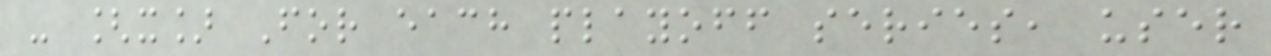- [x] For each playoff series, user
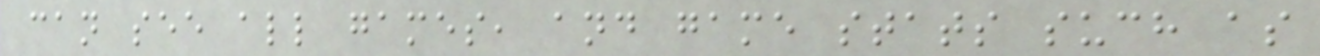can see all games, and game stats such as
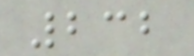232
